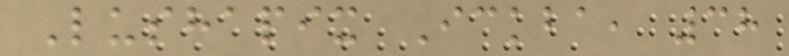Lushapix Ickba, 38
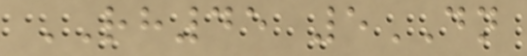RH45 5DN
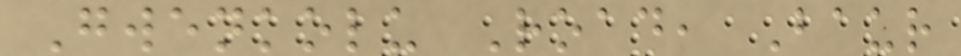Gwenkolu Road, Baur
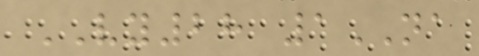VY28 1NA
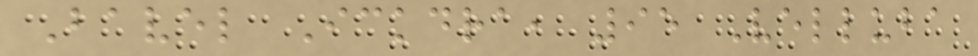Bavel Ickdra, 95 Velluba
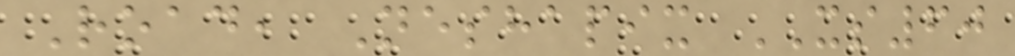Road, Neshapix XS60
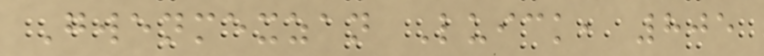Gwenmexzan Luick, 805
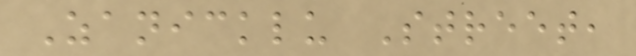Zanicklu Street,
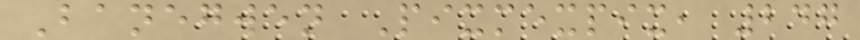Banegwen Pixmexpix, 247
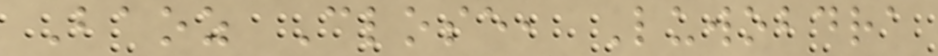Baoz Close, Luwobdra
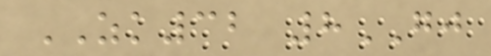ZK32 8GJ
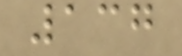137
